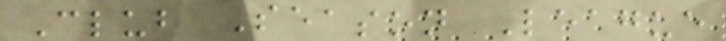Club Season League
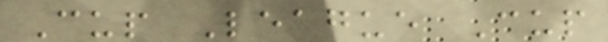Cup League Cup
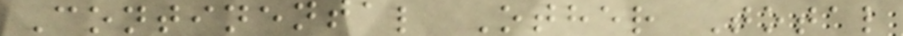Continental Other Total
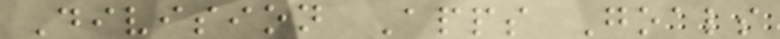Division Apps Goals
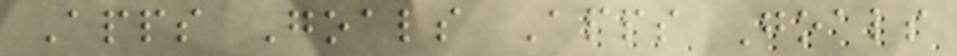Apps Goals Apps Goals
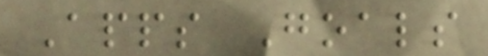Apps Goals
